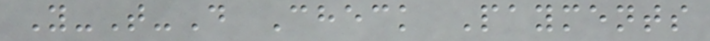Y-T-D Check Payments
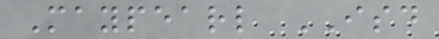Maypearl ISD
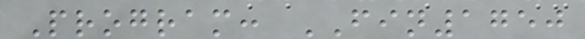Program: FIN1750
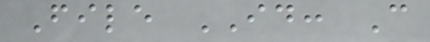File ID: C
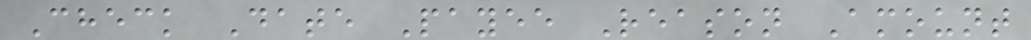Check Date Payee Reason Amount
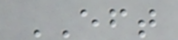EFT
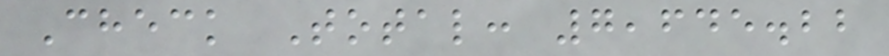Check Total: 7,645.22
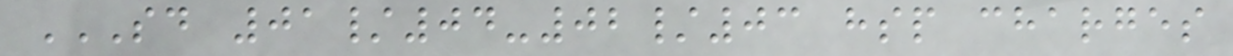SD 01/04-02/03 HSP CHARGES
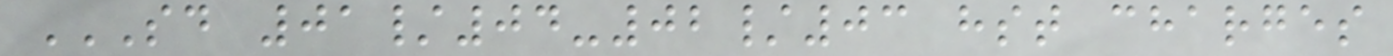SD 01/04-02/03 HST CHARGES
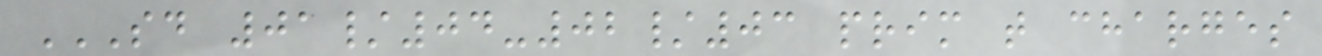SD 01/04-02/03 PRIM T CHARGES
